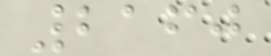2160
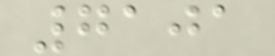7101
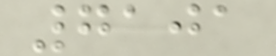7101
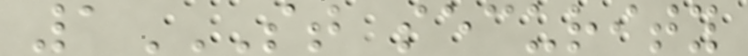1ST SECURITY
